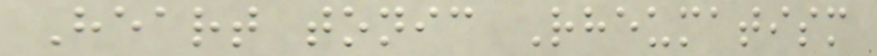Heart tonic Rheumatism
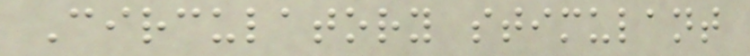Circulatory stimulant
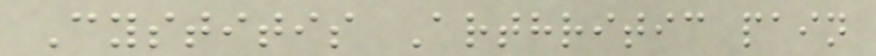Cystitis Arthritic pain
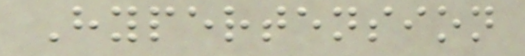Hypertension
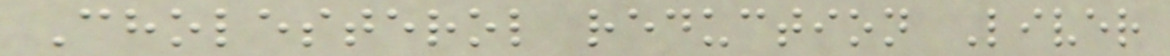Cholesterol reduction Liver
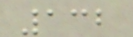132
